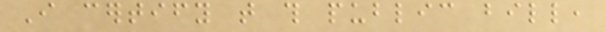I certify that this public bill,
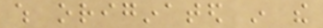which originated in the
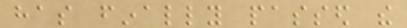has finally passed the
